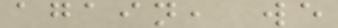again, we
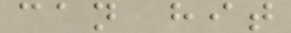can hit
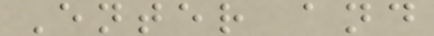Enter and
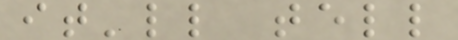it'll tell
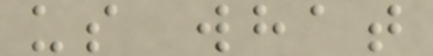us what
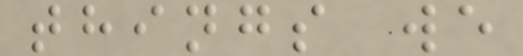things we
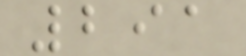291
